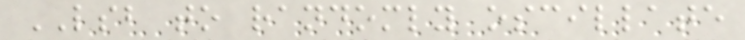LSB to randomly oscillate
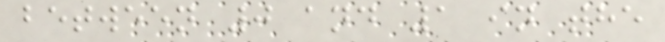between 0 and 1 in the
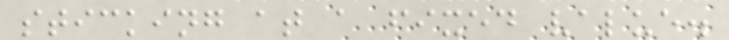sticking at a fixed value.
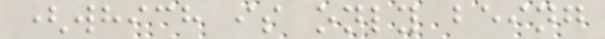(which is only being
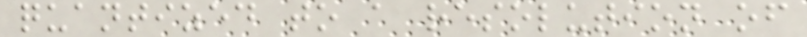quantized to a resolution of
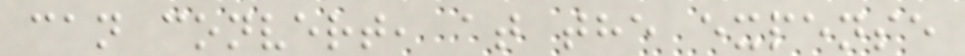can convert, at the expense
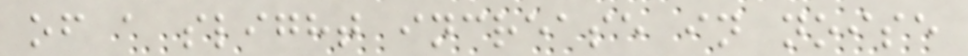of a slight increase in noise
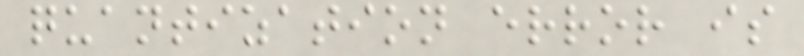quantization error is
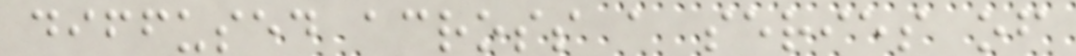diffused across a series of
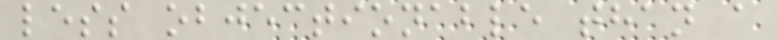less objectionable than a
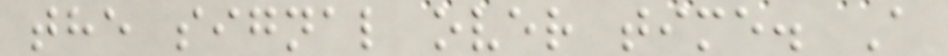the signal over time. A
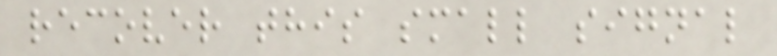recover this small signal
